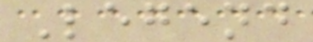Legend
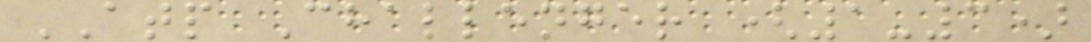ATP Challenger (1-3)
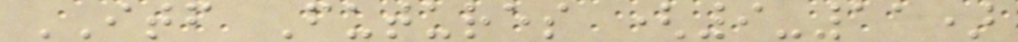ITF Futures (9-11)
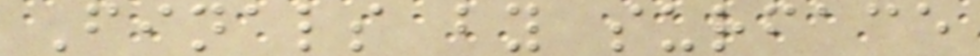Finals by surface
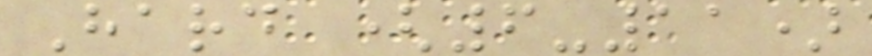Hard (6-11)
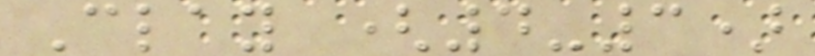Clay (4-3)
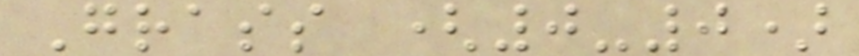Grass (0-0)
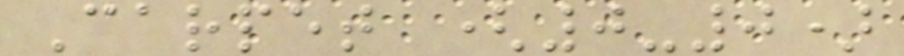Carpet (0-0)
